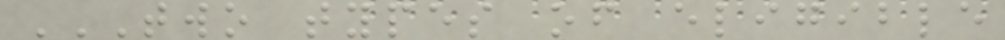TWO TYPES OF ELIGIBLE
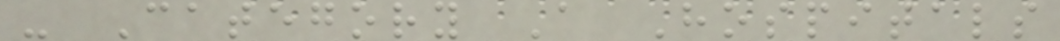- Category A Hospitals
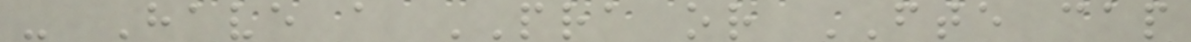- Have a PRA or FTE cap
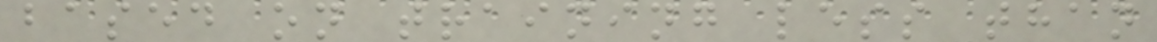based on training less than
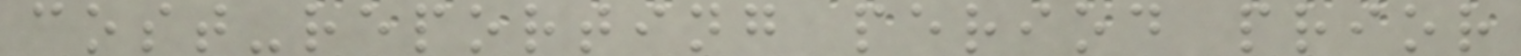cost-reporting period prior
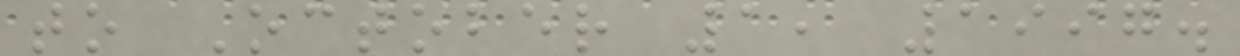to October 1, 1997.
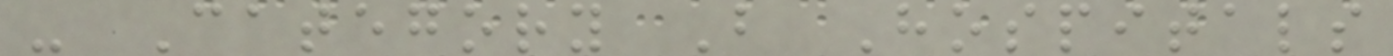- Category B Hospitals
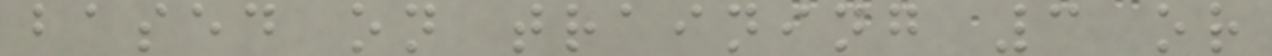based on training 3 or
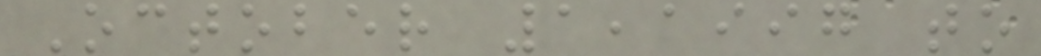October 1,1997 to
